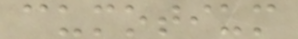cumotium
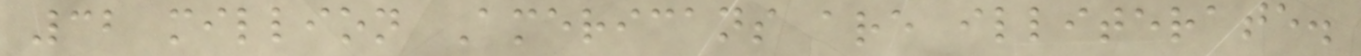32 million Americans are illiterate.
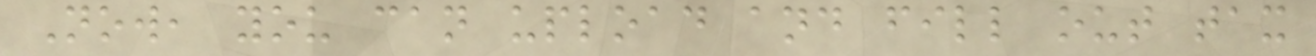Now, you can upload and fill out tax
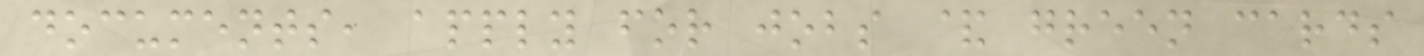documents, apply for jobs & green cards
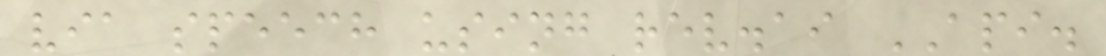via speech using rev.ai API.
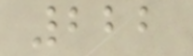222
